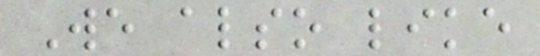We also like
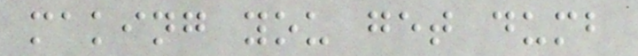making you get dumb
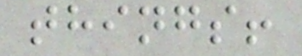things!
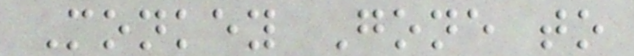Monkey Gone to
